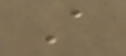A
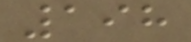198
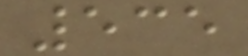535
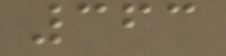363
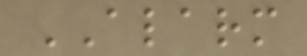ALARM
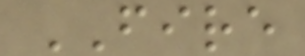FIRE
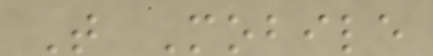T Mobile
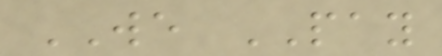WE PAY
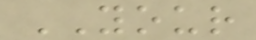YOUR
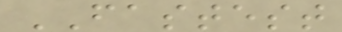FASTEST
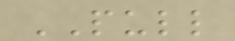PULL
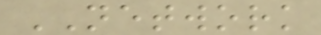NETWORK
